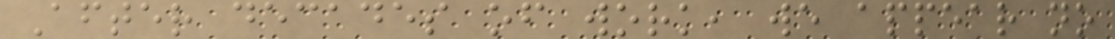After decades of work, we appear no
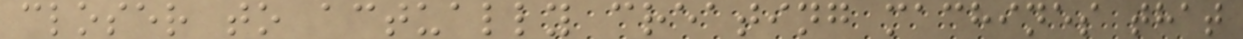closer to actually creating machines that
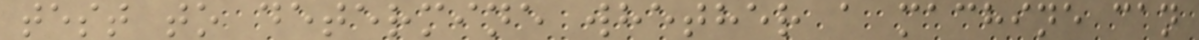test to determine whether a machine can
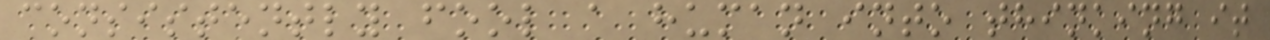consistently fool a human into thinking it
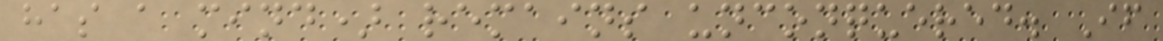has a mind) remains unconquered. If
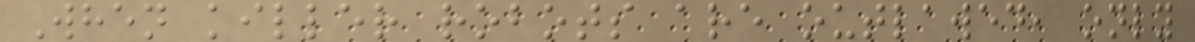When killer robots are outlawed, only
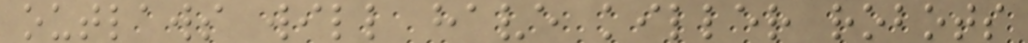outlaws will have killer robots
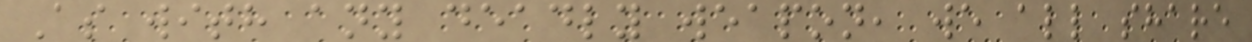As with any deadly weapon, we all share
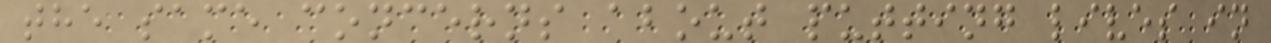the same concerns about putting lives in
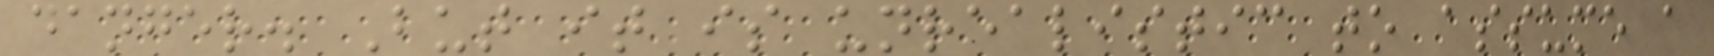danger. But it is unrealistic to assume a
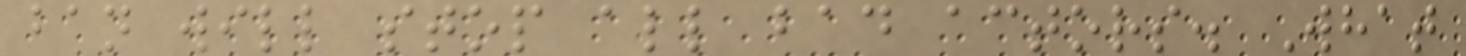ban will stop all bad actors. What
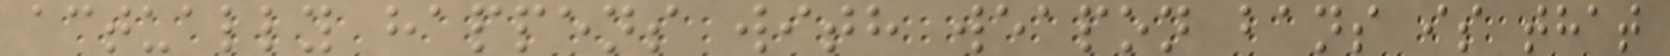actually happens with weapon bans is that
